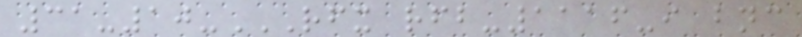31-10-RFX RFB-1116-I BNC
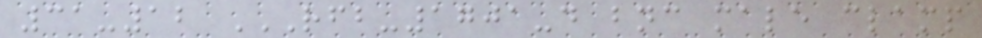31-12 RFB-1701-D BNC MALE CLAMP
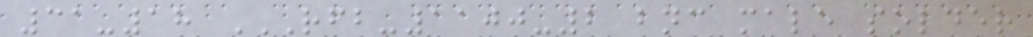31-18 RFB-1100-2 BNC MALE SOLDER
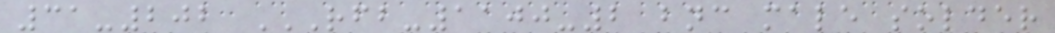31-202 RFB-1100-2 BNC MALE SOLDER
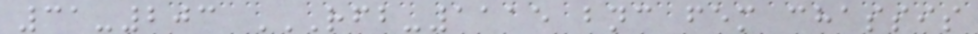31-203 RFB-1115 BNC FEM CHASSIS
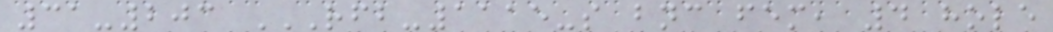31-203 RFB-1115-S BNC FEM, 4 HOLE
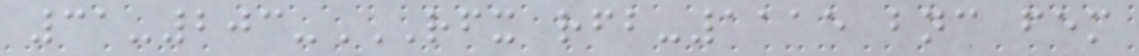31-203-RFX RFB-1115 BNC FEM
